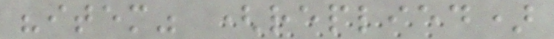"item" (replied)
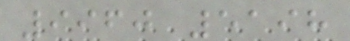9960 5198
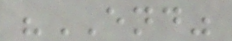"END"
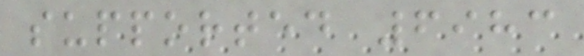supported 6983
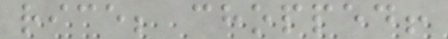rice; chopped!
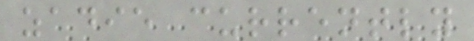zadie currently
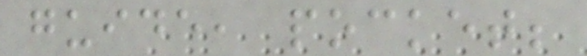guide, pocket;
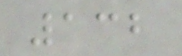132
